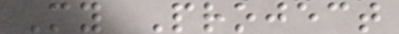My Project
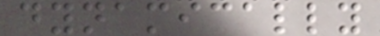dynamically
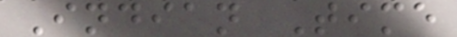Indian Time
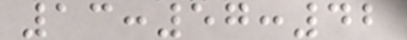13:57:42
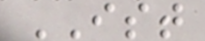IST
